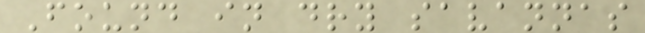Found in dry savannas
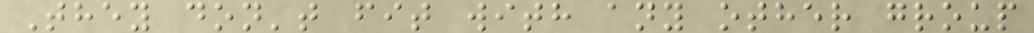They don't fit with any other group
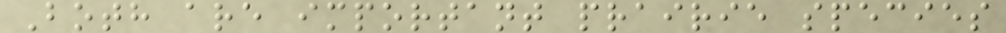Both are important prairie species
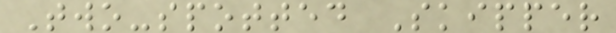Two-spotted Skipper
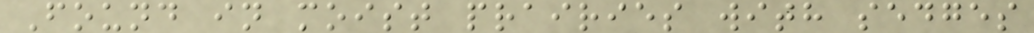Found in moist prairies with sedges
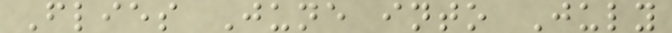Flies June into July
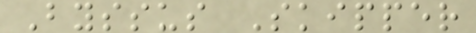Byssus Skipper
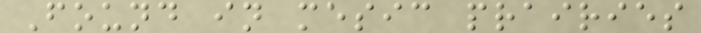Found in mesic prairies
